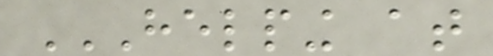HELPING AT
